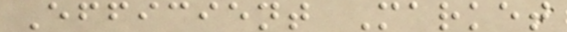Efficient Market
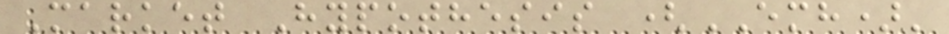Market Hypothesis (EMH)'
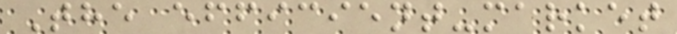The efficient-market
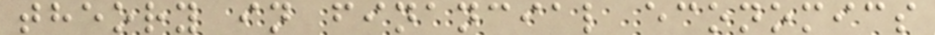theory in financial economics
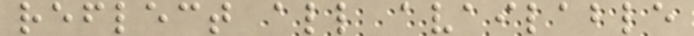reflect all available
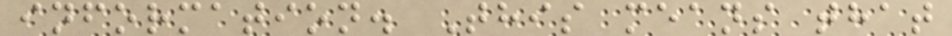information. This means that
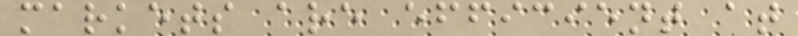markets are efficient at
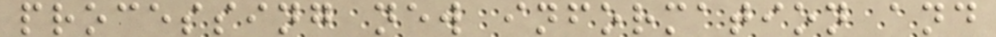processing new information and
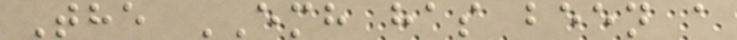The EMH has been a
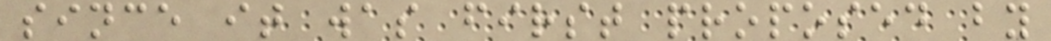since it was first proposed by
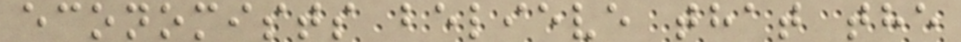economists believe that the
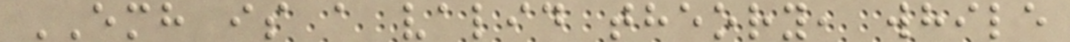EMH is a valid theory, while
